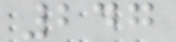247
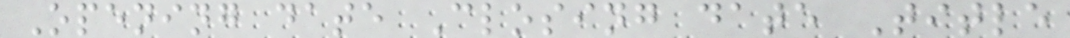Opening date Closing date Title
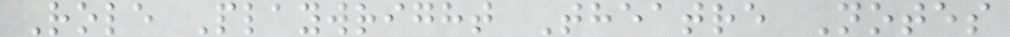Role Playwright Theatre Notes
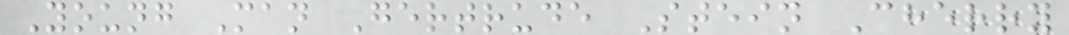Young Man Gertrude Stein Cherry
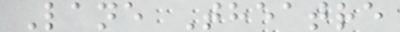Lane Theatre
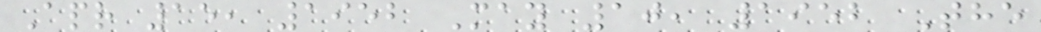Apr 15, 1952 May 10, 1952 The
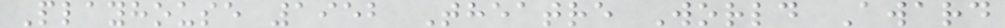Playhouse 1952 Theatre World Award
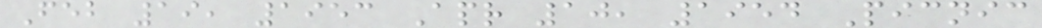Feb 19, 1953 Apr 10, 1954 Picnic
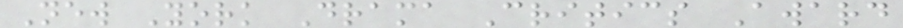New York Drama Critics Award
